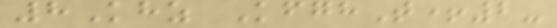8Khz KfghT+2-
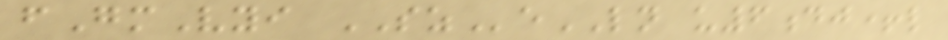fGmVyi SZeLN u6dj+l
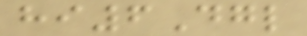hi6Dgl
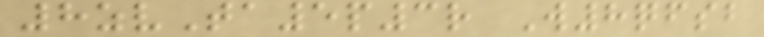8zvTa5p3r W8qfsb
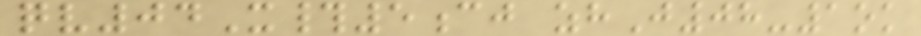qv04X#5cj zhJ08-1ok
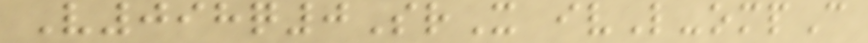V098q0SrX ivL-ompC
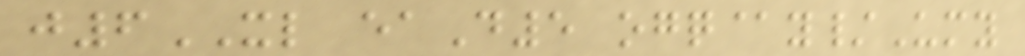j6XL eaD5 ogq@y/Umy
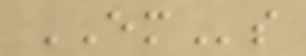EMs
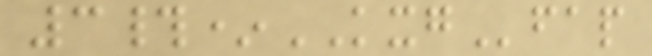3#*KXGfap
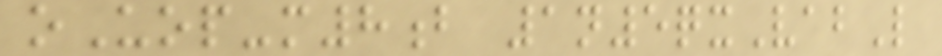oUop-m8b 1n5qxVabL
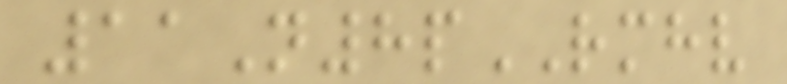11N8pRMHV
